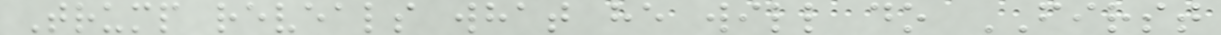Trump reveals what he will do FIRST
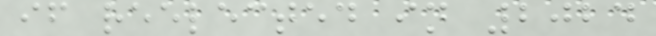if reelected in 2024
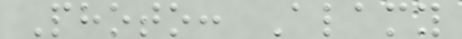Photo: Alamy
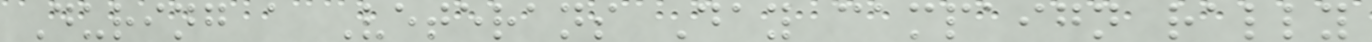During a Veterans Day campaign rally
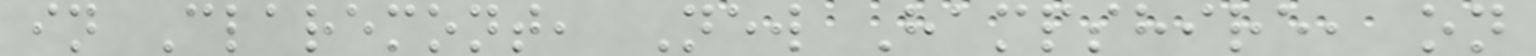in Claremont, New Hampshire, on
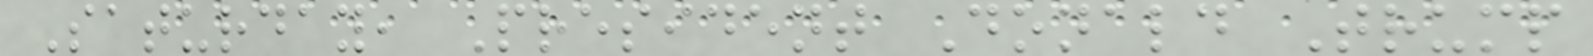Saturday, President Donald Trump
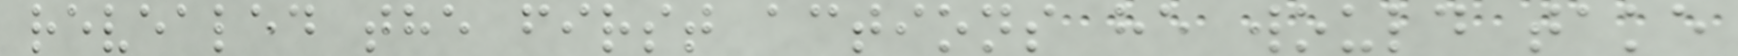revealed the first actions he would take
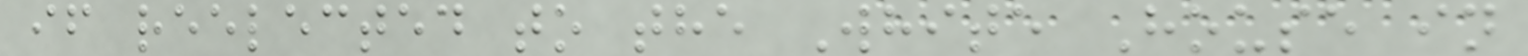if reelected to the White House in
